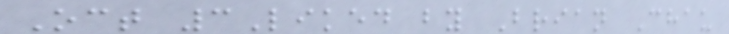Oct 3Liked by Brian Chau
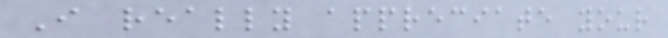I really appreciate your
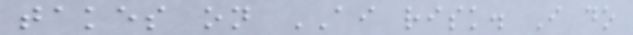takes on AI risk. I do
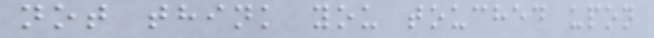not think you touched upon
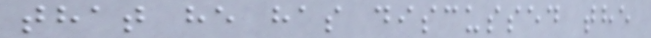that he has discussed the
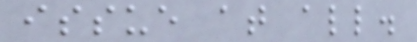issue at all.
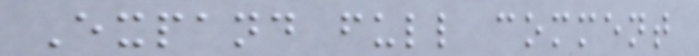Expand full comment
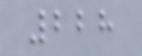228
